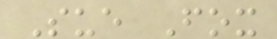Sue Fox
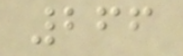266
